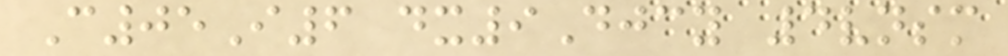C05I6 dx9Djcy 4vnsm
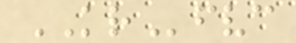KRfvc
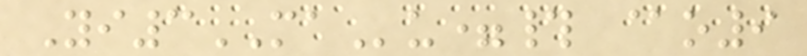Yi3MAu=# @o9
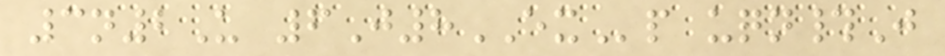3n2U 6J8EXp uqn#J
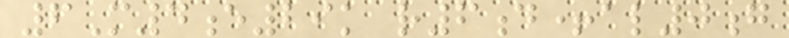6M4e29k r6d+al0g
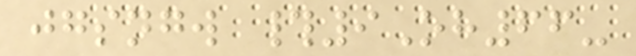jgsngw #9Oh66-
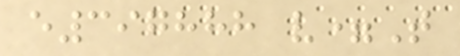e397888 v=T
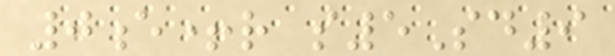0e+r s5Sd9
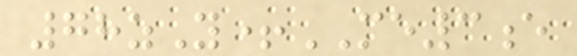78zY+ME3e
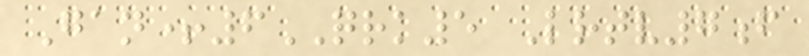Gan+6QRK5 Lrtv7f
